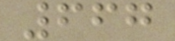667
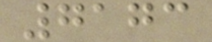7173
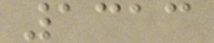1313
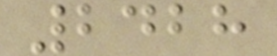2428
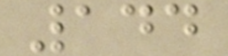144
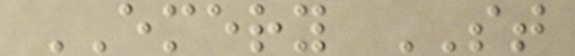EMERY ST
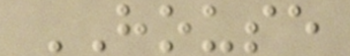HOUSE
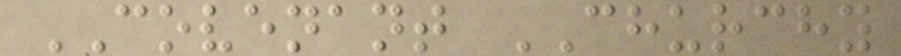COVENANT CHURCHY
